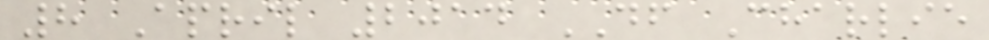8 April 2014 DF Charlie
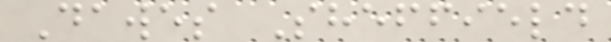Dawes Sheffield
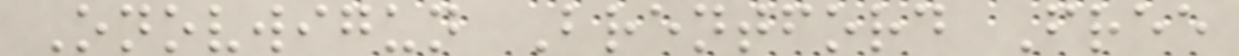Onovwigun Brentford Free
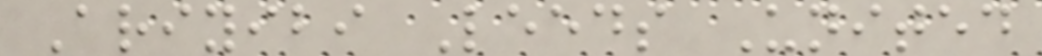Ariyibi Leeds United
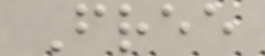Free
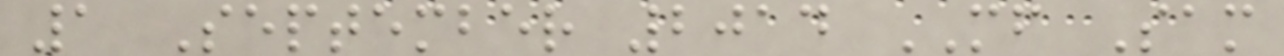1 September 2014 MF Sam
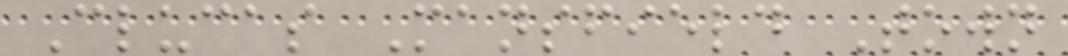Clucas Mansfield Town
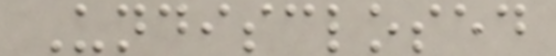Undisclosed
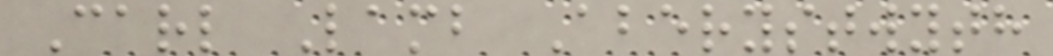Carl Lamb Aberystwyth
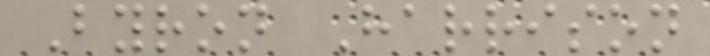Byron Harrison
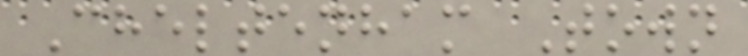Cheltenham Town
